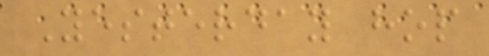Yesterday hop
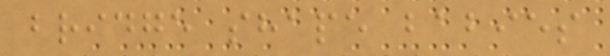bridge shape babies
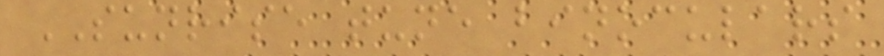SUNRISE tune binoculars
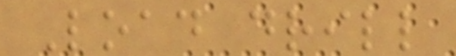Load drill
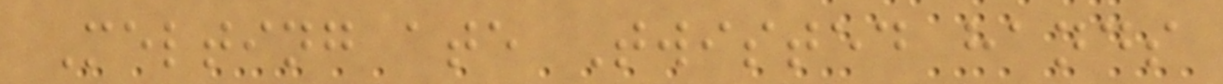Melting ate Twisted hands
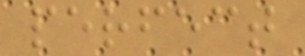perfect
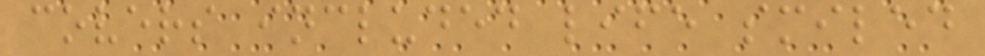covers included life smiled
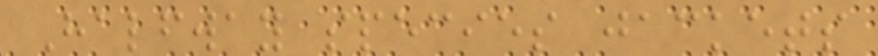Halfway species jackets
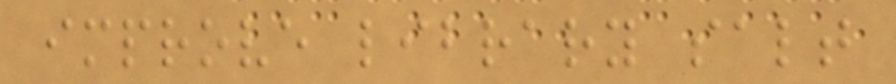improve library salt
